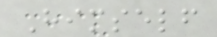Himself
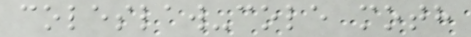coleslaw-cole moth
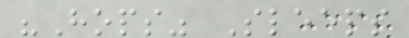"Hops" Sleeps
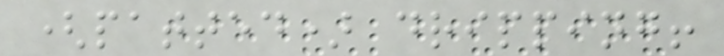(patted) dripping!
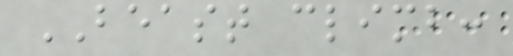BEAST climb:
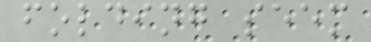folding seem
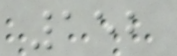152
